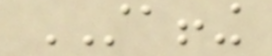STAFFING
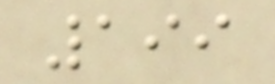199
